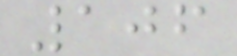106
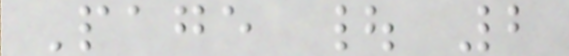Page | 2
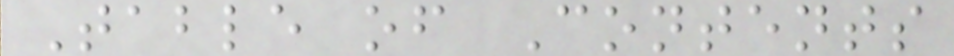Table of Contents
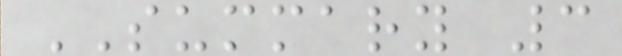SUMMARY 3
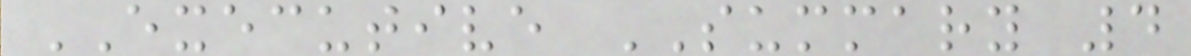EXECUTIVE SUMMARY 4
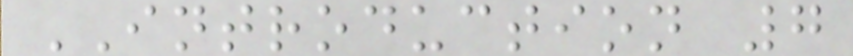INTRODUCTION 7
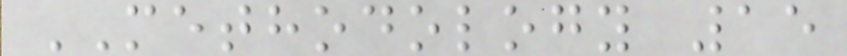METHODOLOGY 15
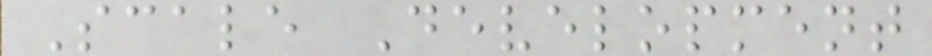Scale Development
